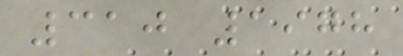310 1978
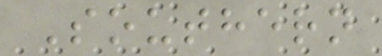Southern
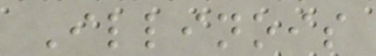Illinois
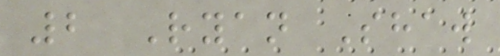2 Ryan Shaw
